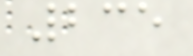235
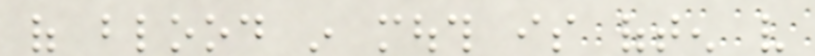of blood in mouth is often very
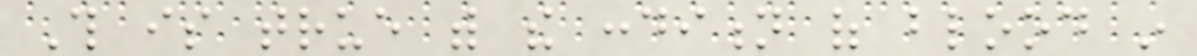This is true with the condition of blood in
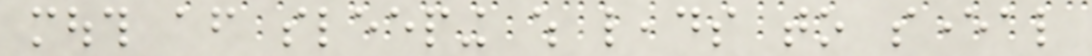mouth after sleeping which leads to several
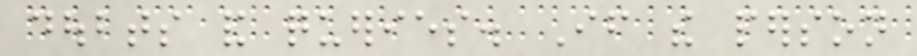doubts and queries. If the person
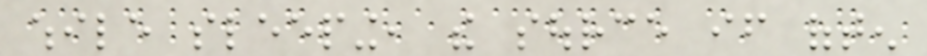while sleeping, the source if often
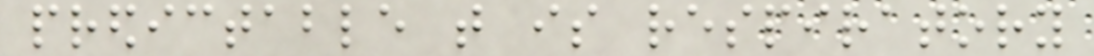predictable that is respiratory
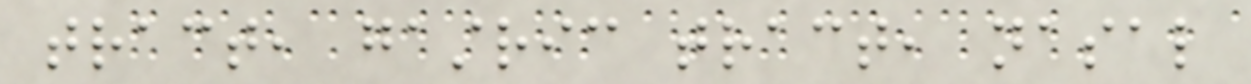tract, gastric tract, nasal
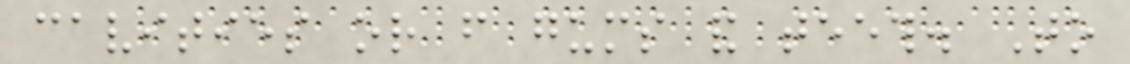cavities or from gums and teeth. To
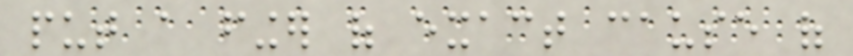put a finger of exact cause of
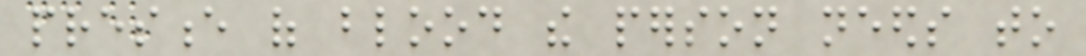presence of blood the person needs to
